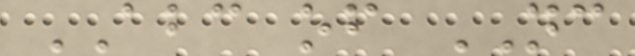ABC of NC
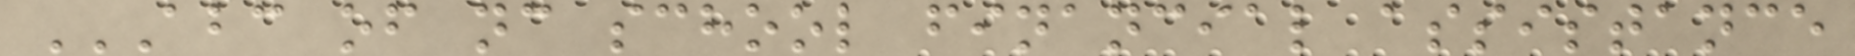ABC OF NC SCHOOL FINANCIAL ASSISTANCE
